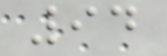94
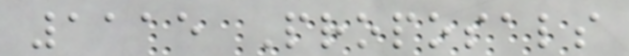1115 Proposals
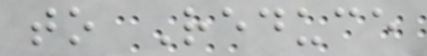to Reduce
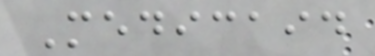Medicaid
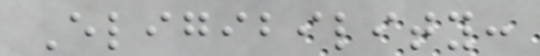Eligibility:
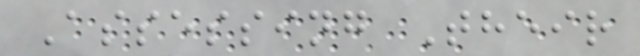Assessing Their
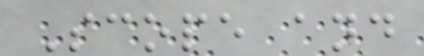Scope and
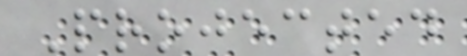Projected
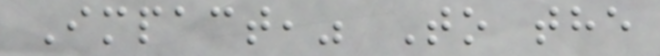Impact," To the
